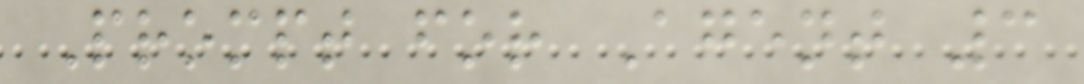Prompt for Agent 3
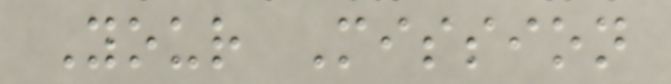Your Mission
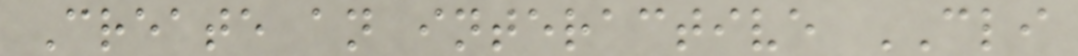Create an interactive CLI
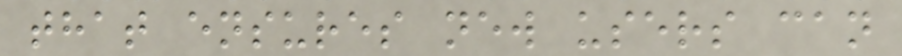that ensures new users can
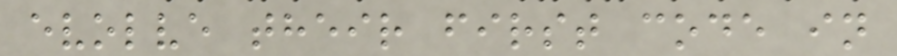evolve their first code in
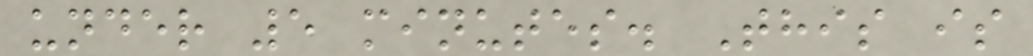under 5 minutes. This is
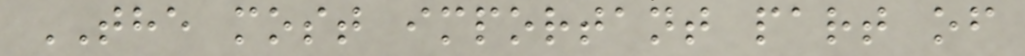THE most important part of
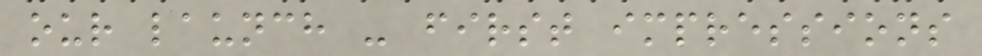our launch - first impressions
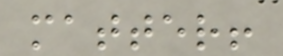matter!
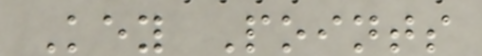Key Points
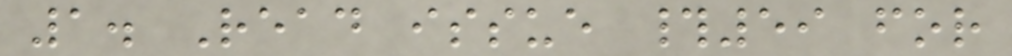1. Read issue #59 for
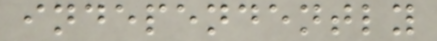independently
